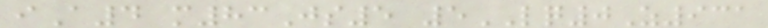iA4 m83Js5 5LQ0Z931
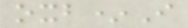oxb*I
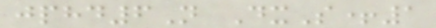jphd6N DxS+1
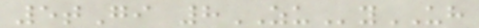5tGi 8ZUyUH
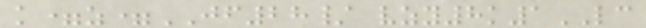k=z=JF28/ vzy8k1LC
